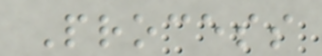Process
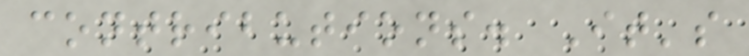contributions. It's
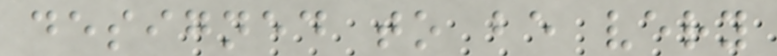designed to be very
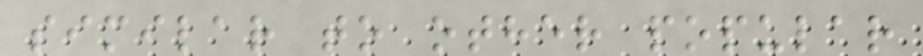similar to other popular
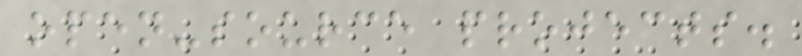open-source projects.
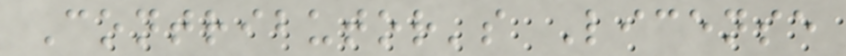Contributor's License
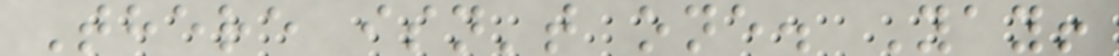There isn't one. Yay!
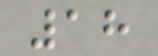18
